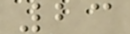23
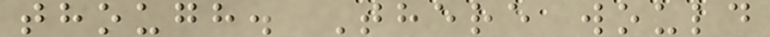though. There would
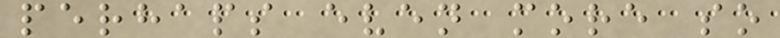perhaps even more so
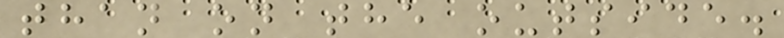than on the outside.
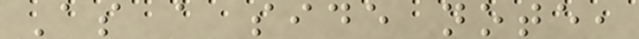As a side note,
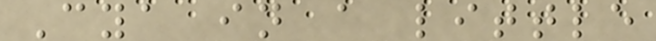Cya in a little
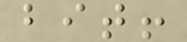bit!
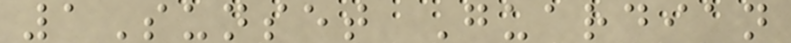1Sunset Guardian
